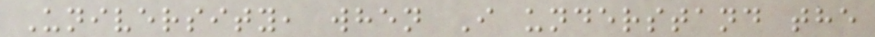University, when I understand the
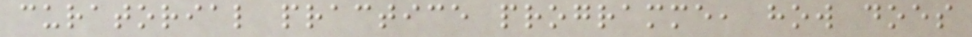curatorial practice programme, how does
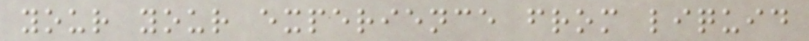your your experience from liquid
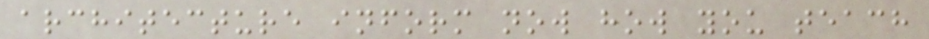architecture inform now how you teach
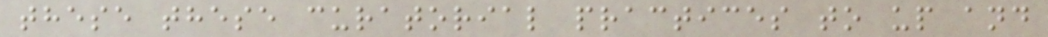these these curatorial practices to up and
